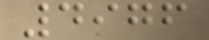4976
